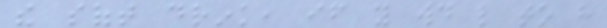the soft drink, if you would like to have
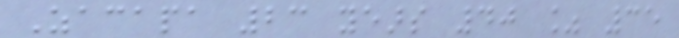Zacapa 23 years 40 % 35
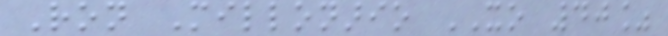Ron Millonario XO 40%
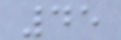45
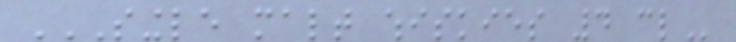SINGLE MALT WHISKIES 4 CL
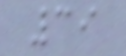39
